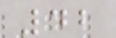42
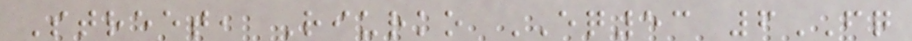Street, Riurko EQ53 6FQ
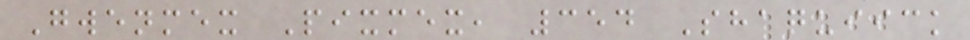Gwenmex Pixmex, 354 Shaquiick
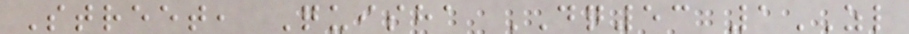Street, Quisha DQ53 1ZL
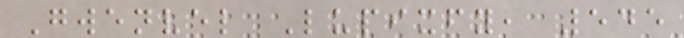Gwenvel Lupixfy, 545
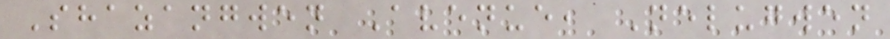Shazangwen Avenue, Nelugwen
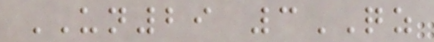UN29 3QZ
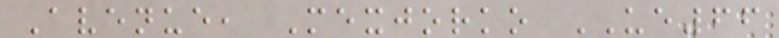Avenue, Mexjorko UE66
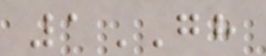1GH
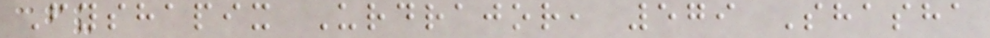Fyshapix Urdrajor, 579 Shasha
